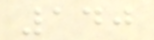140
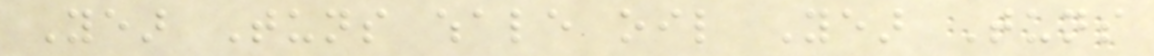Year Tuns whale oil Year Tuns
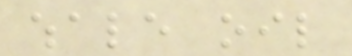whale oil
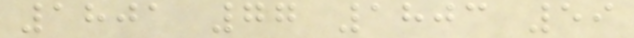1801 77 1803 59
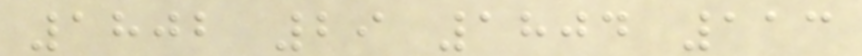1802 29 1804 113
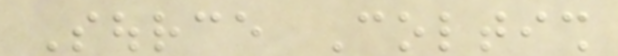Source Coltish
